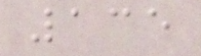135
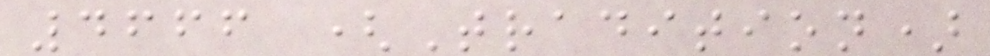4666 (Tradition)
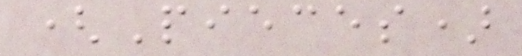(Pieces)
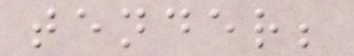tender;
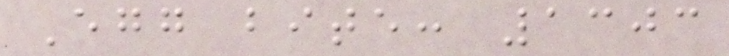Egg bite: 1303
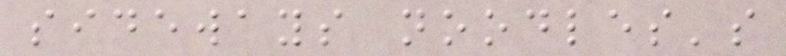sideways noodles's
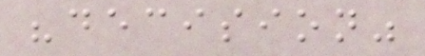"decision"
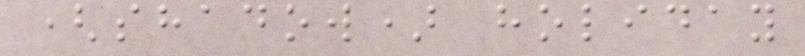(shadow) holiday
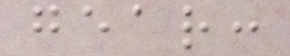gear:
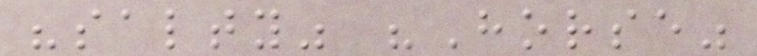"salty" "Horse"
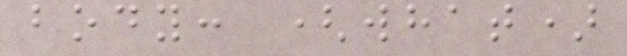body: (what)
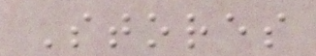Stores
